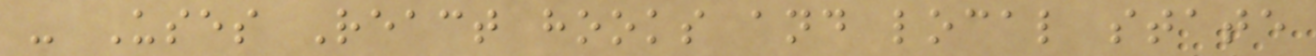- Uses React hooks and local state
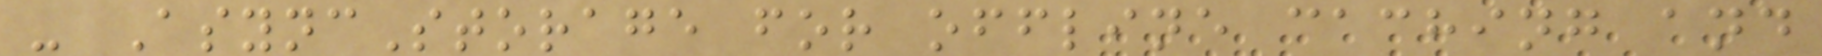- AsyncStorage for offline caching and
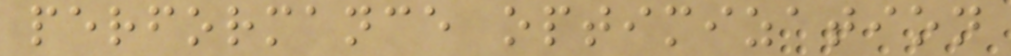performance optimization
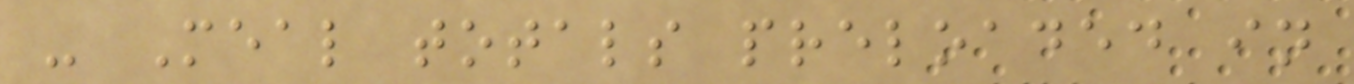- Meal totals preloaded in
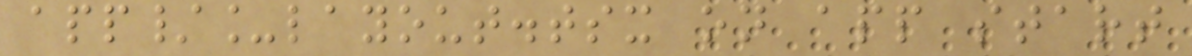app/_layout.tsx on app start
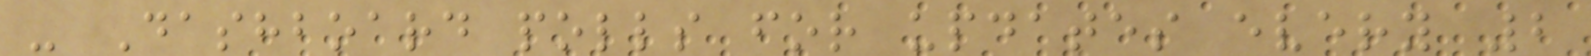- Dashboard polls for updates every 2
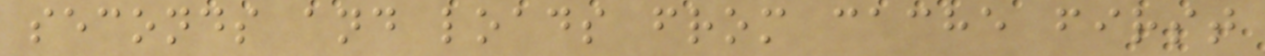seconds and loads from cache first
